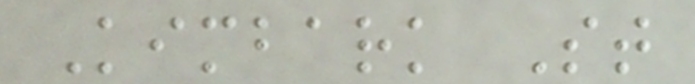Kimbark St
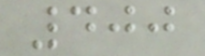400
